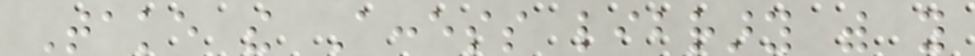Take the Access library with you
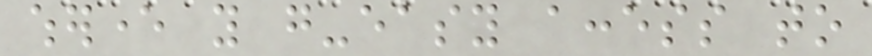wherever you go-easy access to
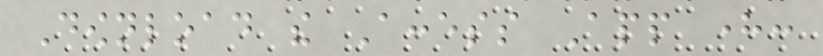Download the Access App here:
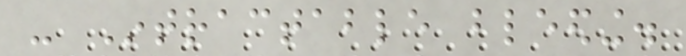- Intractable bleeding.
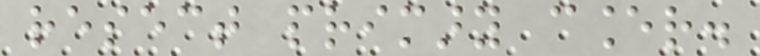resect primary cancer.
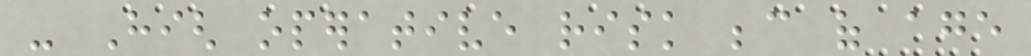- High operative risk because of age
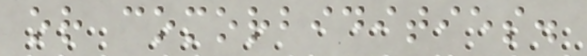or comorbidities.
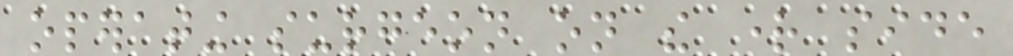operating surgeon on the right side
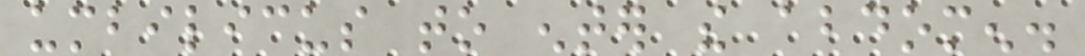umbilicus to enter the abdomen.
